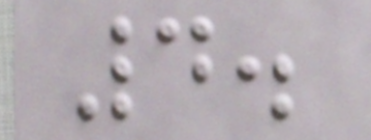4.
